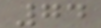74
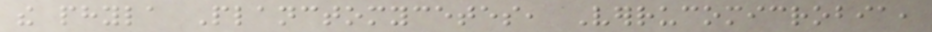the phyla Planctomycetes, Verrucomicrobia,
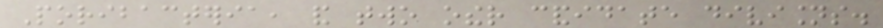Poribacteria, and two other candidate divisions.
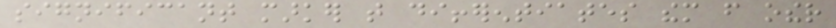significant marker that differentiates them from other
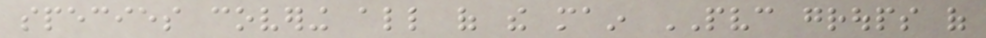species covering all of the main PVC groups of
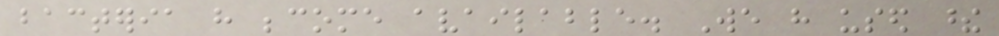bacteria have become available. We have used these
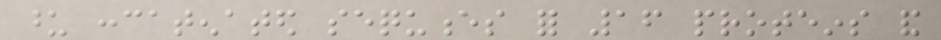upon concatenated sequences for 16 proteins and
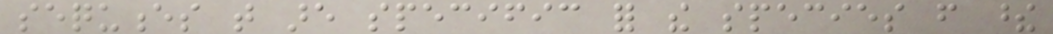sequences that are specific for the species from these
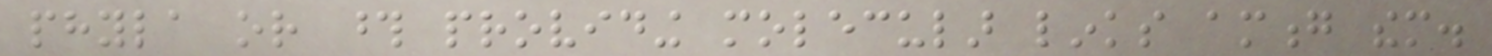phyla or those providing molecular links among them.
